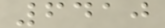6410
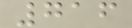716
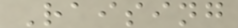Raising
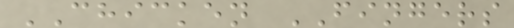CHICKEN FINGERS
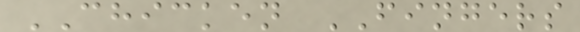CHICKEN FINGERS
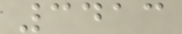3413
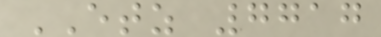ETZ 7717
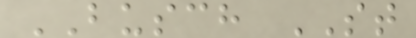BUSCH ST
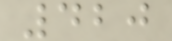420
